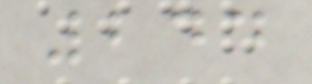244
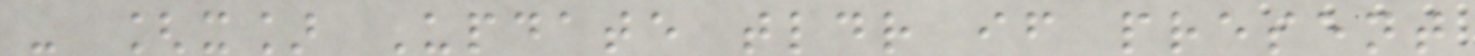- [x] Update tldr if present
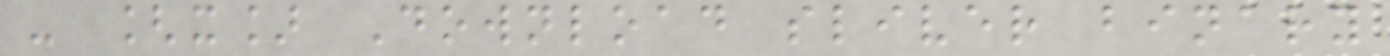- [x] Download sliver binary
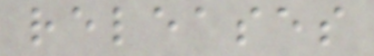releases
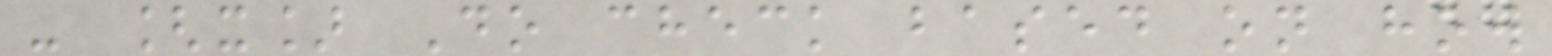- [x] Do check based on how
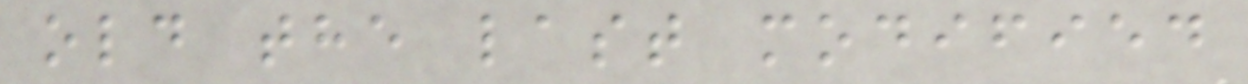old the last modified
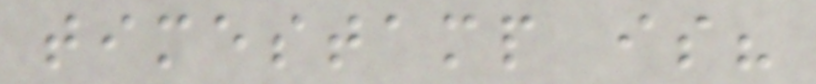timestamp is?
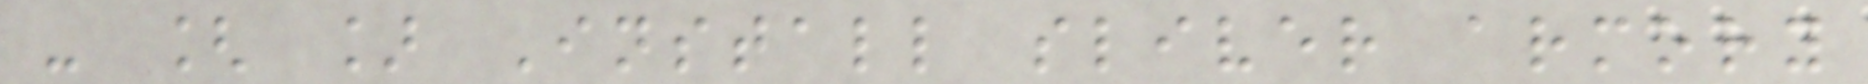- [ ] Install sliver armory
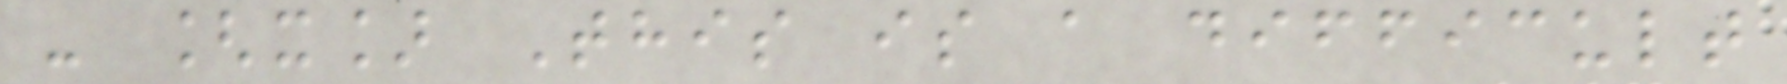- [x] This is a difficult
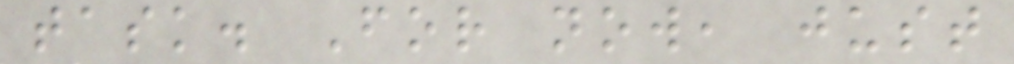task. For now, just
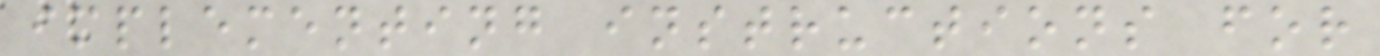implementing instructions for
